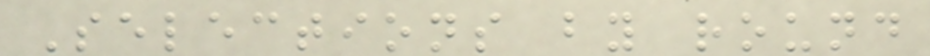Selections by round
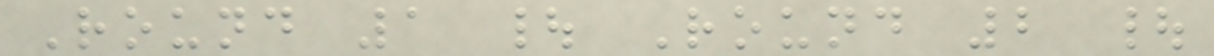Round 1 | Round 2 |
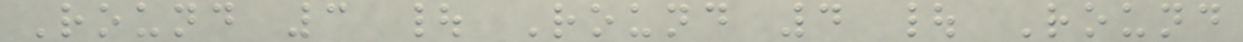Round 3 | Round 4 | Round
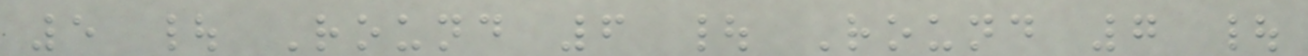5 | Round 6 | Round 7 |
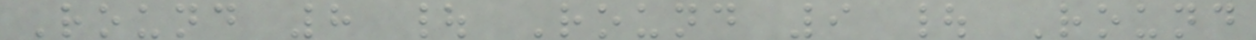Round 8 | Round 9 | Round
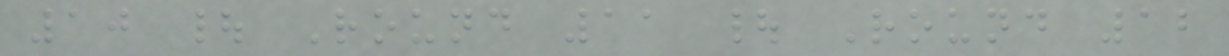10 | Round 11 | Round 12
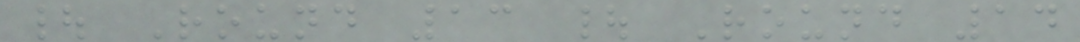| Round 13 | Round 14
